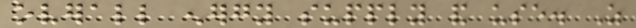overall energy supply and use. As
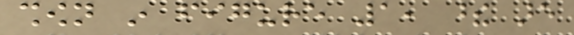shown in figure 1, these are
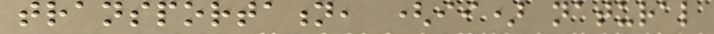transportation, (ii) natural
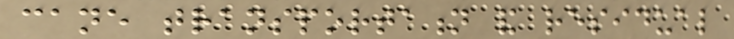cane transportation and residual
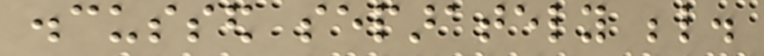discussed separately below.
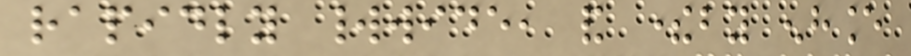rapidly worldwide, and thereby enhance
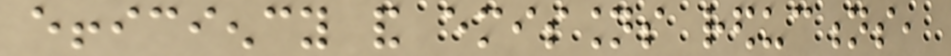efficiency and emissions reductions,
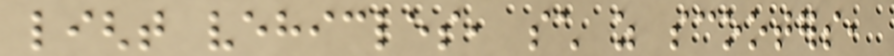light vehicles, such as scooters,
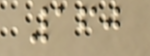160
